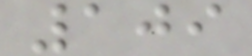109
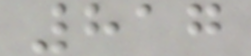817
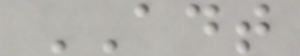ADT
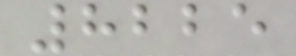8225
